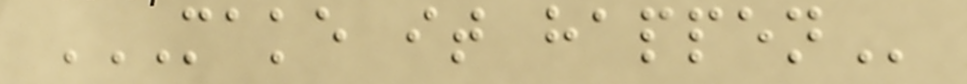MAKE IT HAPPEN
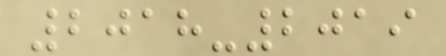2018-2019
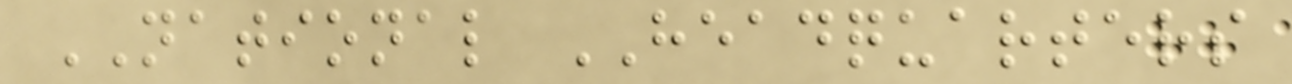NATIONAL HEADQUARTERS
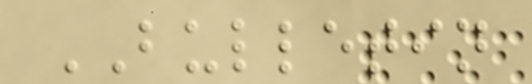BULLETIN
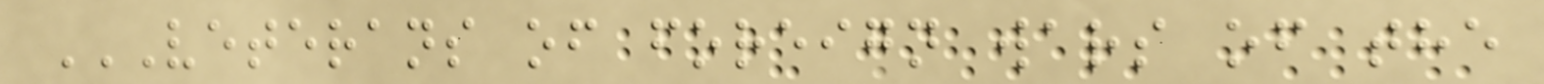VETERANS OF FOREIGN WARS OF THE
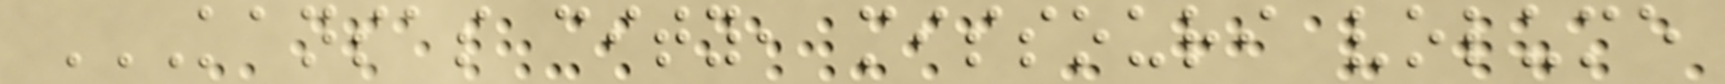KANSAS CITY, MISSOURI VOLUME
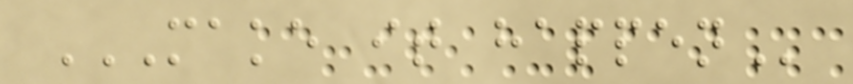MAKE IT HAPPEN
